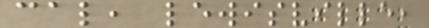cal, lewisville,
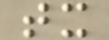tx
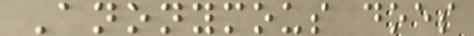Anonymous does
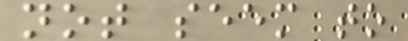not seem to
